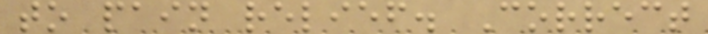to pain relief. Correct
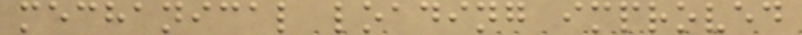mechanical loading improved
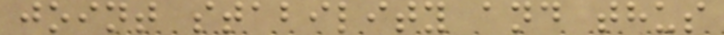joint stability and thus
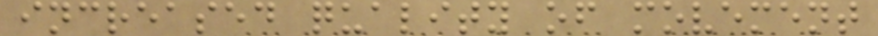increased quality of movement
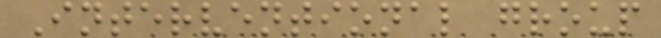Interventional group
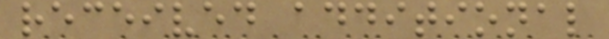received additional
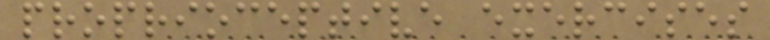proprioceptive exercises
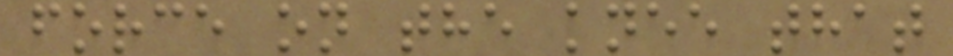force on the knee that
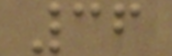36
